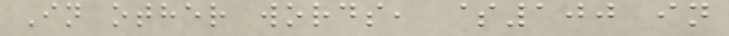In other words, $100 in
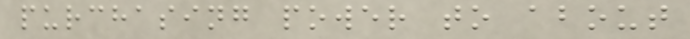purchasing power to about
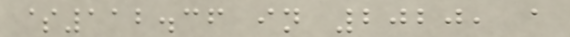$112.36 in 2020, a
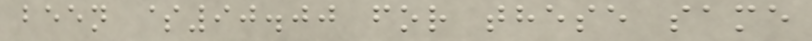been $90.00 for these same
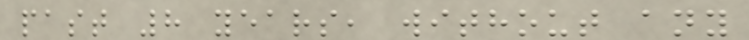past 8 years, without any
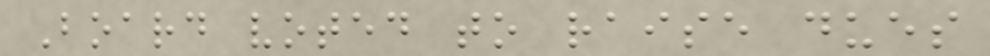Board voted to raise dues
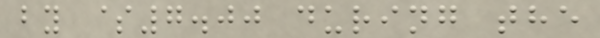by $7.00 during the
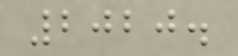2020.
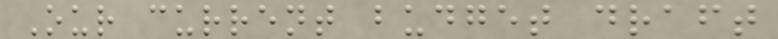Our current budget draft
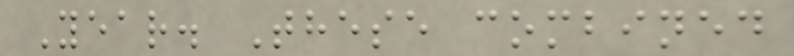Year. These combined
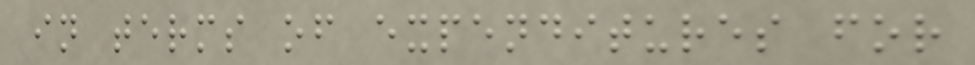in terms of expenditures for
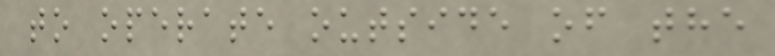to operate outside of the
